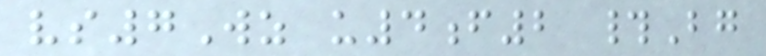vs7Wz u4f2 #Bg
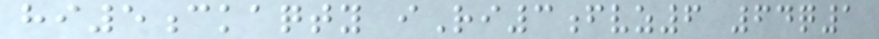hi5ckaqty iRi3fvz6 64q1
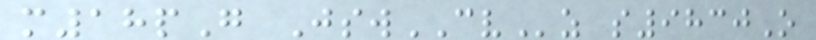m18pG JswCVz s9830O
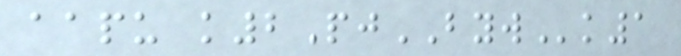aapu k2PjBYWk1
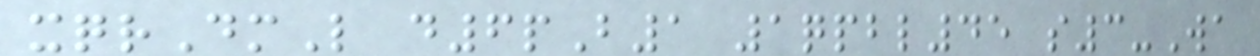xqrDmL d6pB1 1qpbl45 s3-Wa
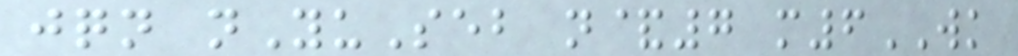jqn nYuSeb n&7 m6WK
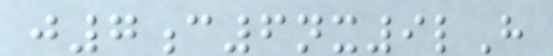j7c6nx9lH
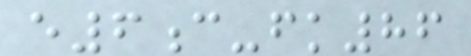e6c-fk86
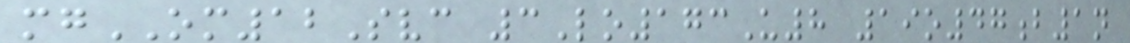mgOM12Svc 3Lo173U8 19o47b1n
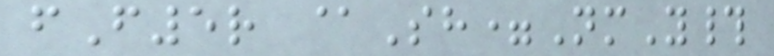fF5r @Sh=NmY#
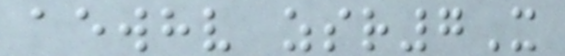aewhv zsr7X
